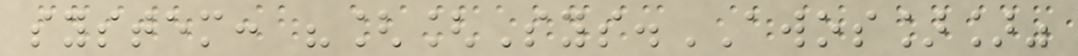system: "[[Sys.AWOS]]"
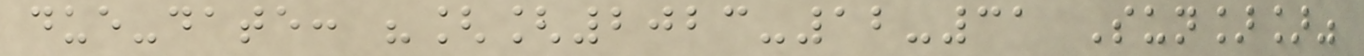due-date: "[[2023-12-31 Sun]]"
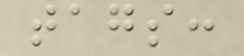tags:
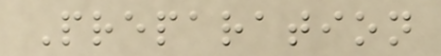Preparation
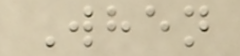When
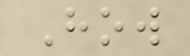How
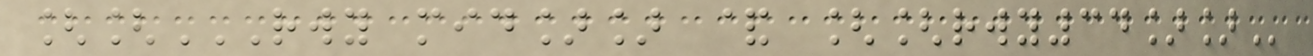[[RWY MID]] & [[RWY34]]
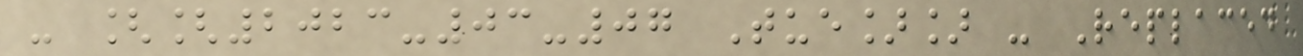- [[2023-03-07 Tue]] - Replaced
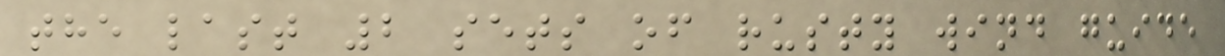the last 2 sets of rusty wind guide
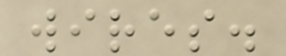wires.
